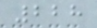228
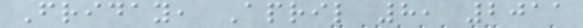Friday, April 8, 2011
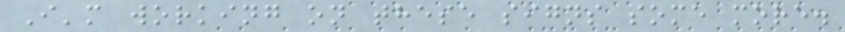I'm working on these signs some more.
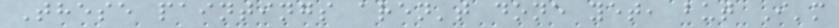These paintings aren't done yet, but I'm
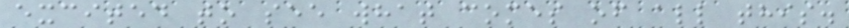excited to see what comes of all this.
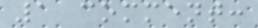1 comment:
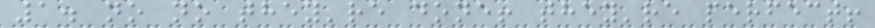1. no no they're done! they're perfect!
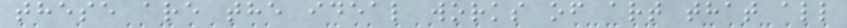these are the ideal works of art that all
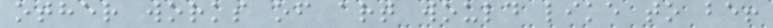other works of art would like to be!
